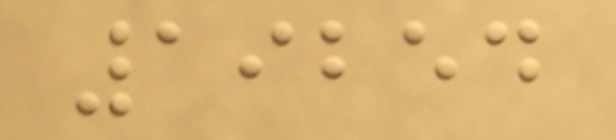19254
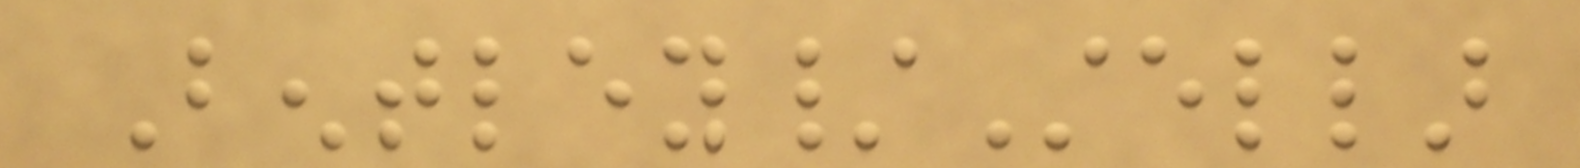Bentley/Stellar
